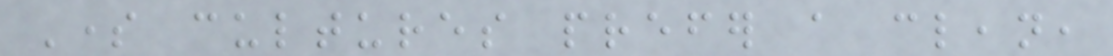Some cultures prefer a clean,
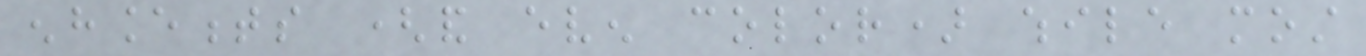enhancements (and even color) while most
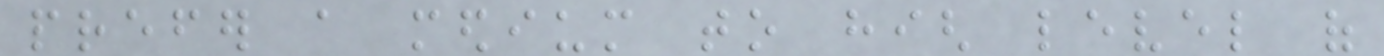prefer a medium to high level of
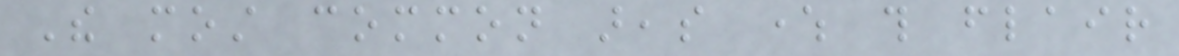The most common areas where this flair
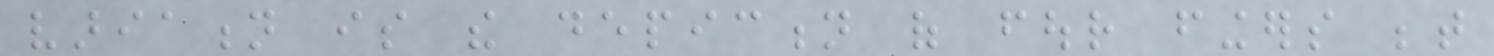variation is the depiction of four fingers between
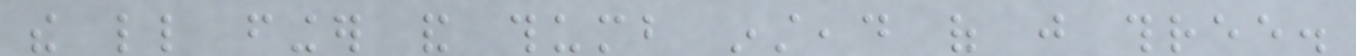the little finger and thumb instead of just three.
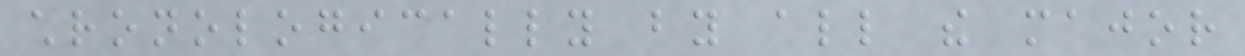chronologically by all the major
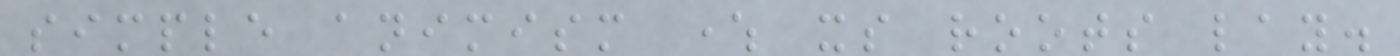simple animism where its roots lay.
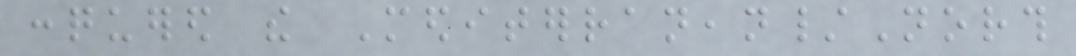conquered the Mediterranean/North
